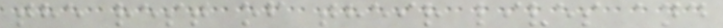the rest of their lives and
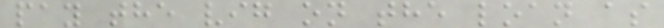pay the vig on the loan as
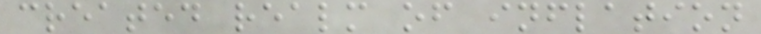created realm of inflation
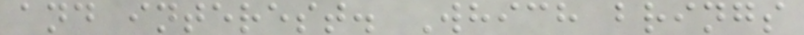and interest. Which brings
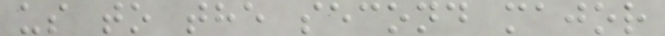us to the second major
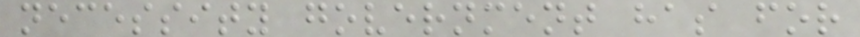necessity government has for
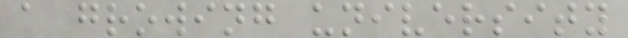a growing university
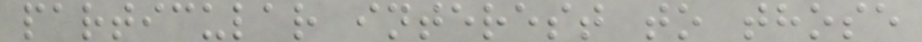particular interest to those
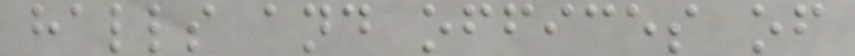halls and offices of
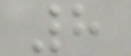8
